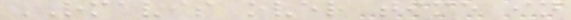RMAVIS over time in
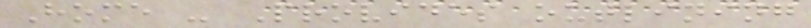Home - Provides outlining
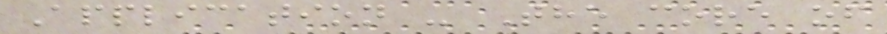Application - The core of
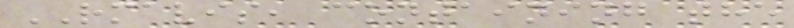RMAVIS, containing the
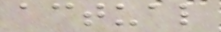actual
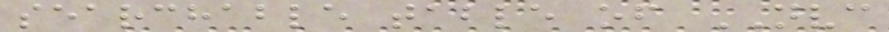searchable table of NVC
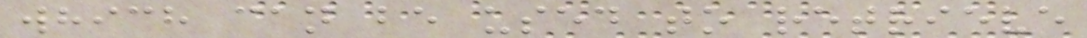which can be used to retrieve
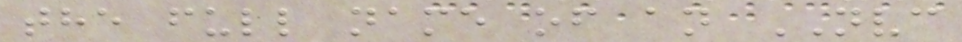the full name of an NVC
